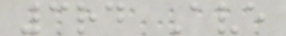3rd Ave
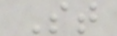St
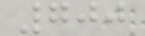700
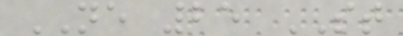NE 25 ST
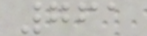761
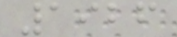1926
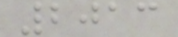2013
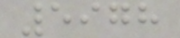5978
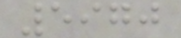5970
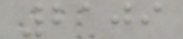2109
